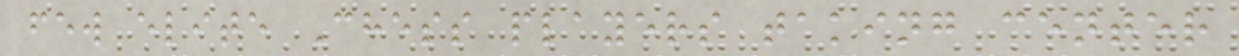few elite Chess players taking center
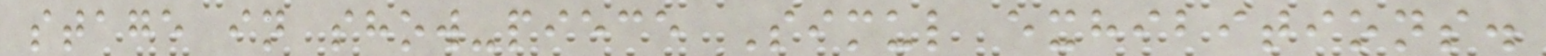stage in show-piece Simul exhibitions.
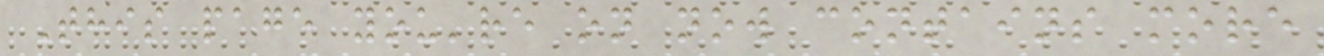This page you're on now contains more
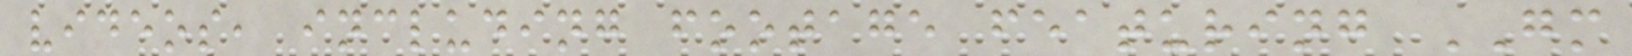videos, including footage featuring GM
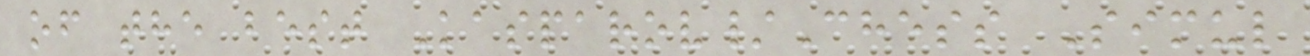of the best Kasparov/Chess Simul
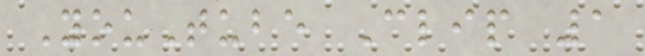YouTube Clip 1
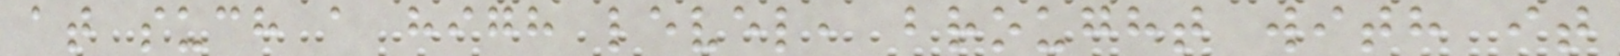at such a high level, brought with it
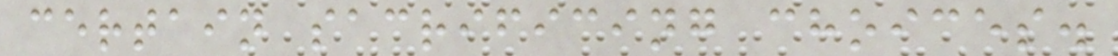certain sacrificing choices.
